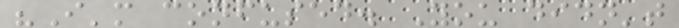"I'm confused. You didn't
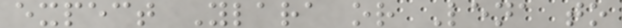expect Ylara or Lena to
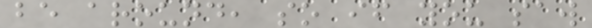be around, so if you saw
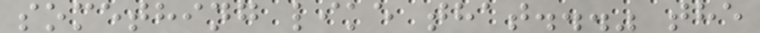something like that..." the
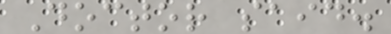Doctor said.
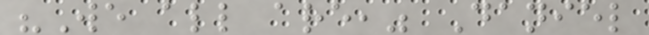"We all are," Daniel
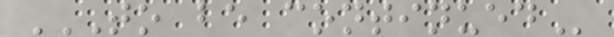TO BE CONTINUED
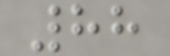88
